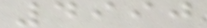4990
